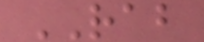RAB
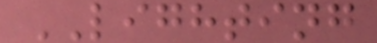LIGHTING
